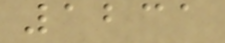1231
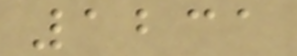1231
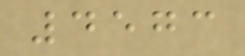4573
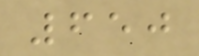650
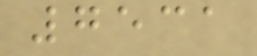7531
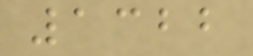1322
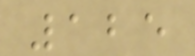125
